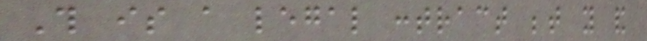This is a legal contract between you and
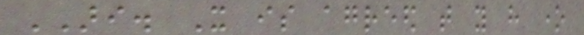ARI. It is agreed that you have one
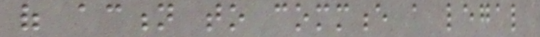of action to commence a legal
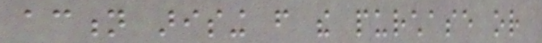action arising from the purchase or
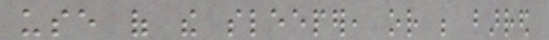use of the sleeper, or be barred
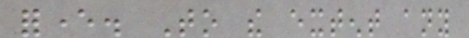forever. To the extent any
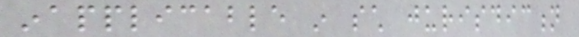inapplicable in such jurisdiction
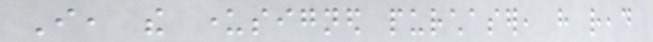I, the undersigned purchaser, have read
